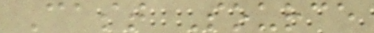Cast Source
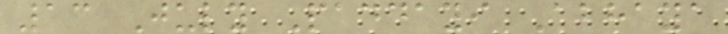13 July Paddayi Abhaya
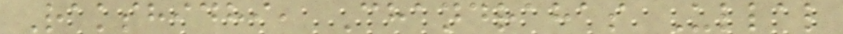Rakshidhi, Chandrahas Ullal
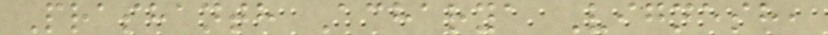Prashanth Acharya Vignesh,
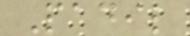Padil
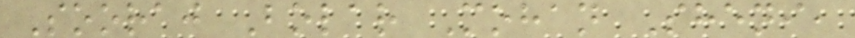Sooraj Bolar Mohan Sheni,
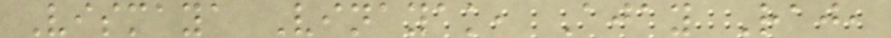Vismaya Vinayak, Ajay Raj,
